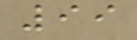99
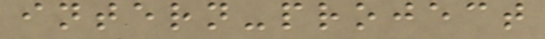intern-project
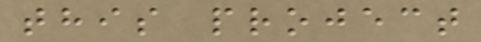this project
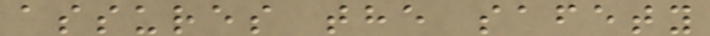assures the safety
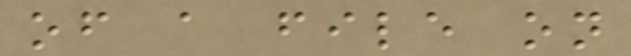of a file on
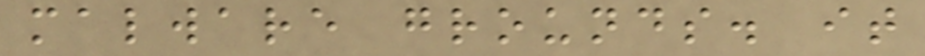malware grounds. it
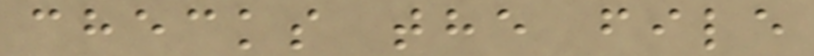checks the file
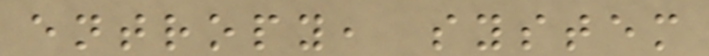entropy, system
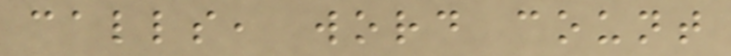calls, word count
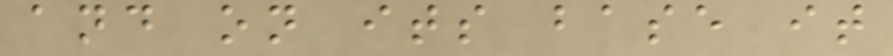and on its base it
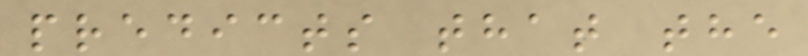predicts that the
